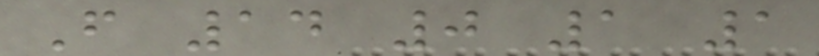F 14 0 1 1
